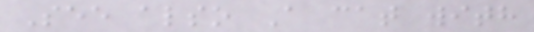See also A cat with
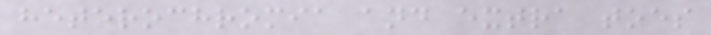heterochromia and extra toes
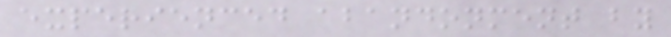experienced abandonment by
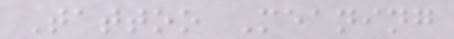Tattoo Meaning
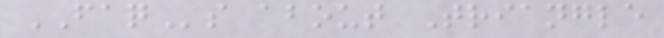FAQs about Triangle
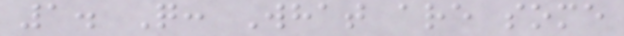1. Q: What are some
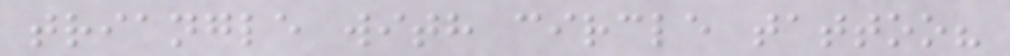triangle with circle tattoo?
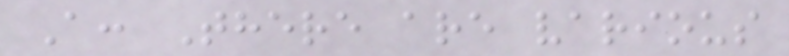A: There are various
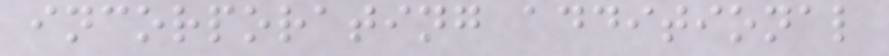incorporating additional
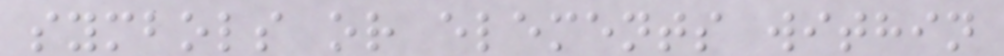symbols or elements within
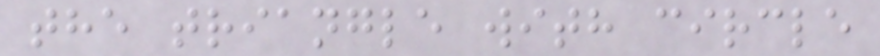the triangle with circle
